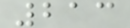213
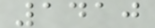1410
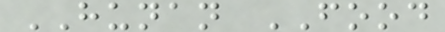HUNAN FOOD
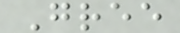Gree
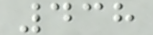438
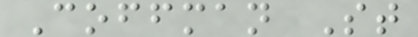Coffman St
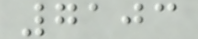7103
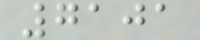7101
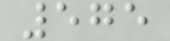575
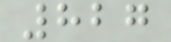827
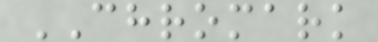CHROMARK
